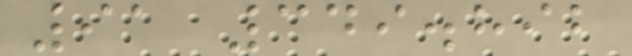91 349.892
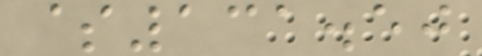$131.50
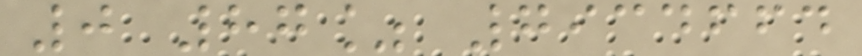0 87% 7934664
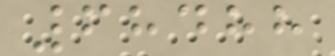68488
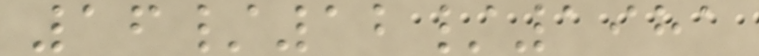16/12/1981
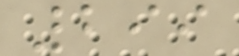299
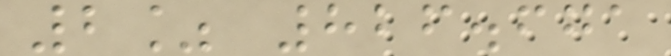2% 826.671
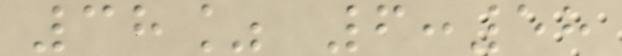38% 6:58
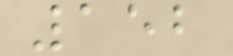152
